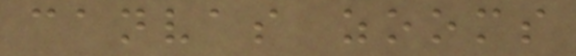canvas zooms
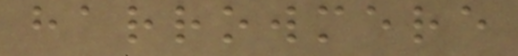harrowmere
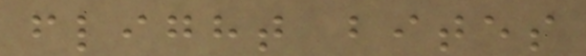flight bites
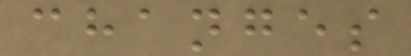changes
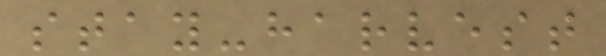stay-harvest
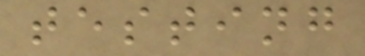testing
